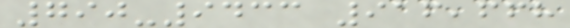790-9433 916,668
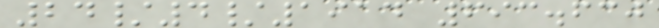24/4/1914 693.630
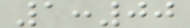1:00
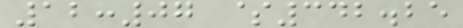12:07 $342.25
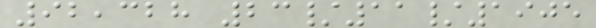92,328 23/11/1905
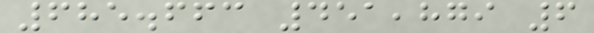685.663 451,879 6
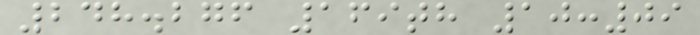248.276 169th 10:09
